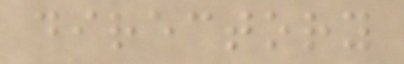directory
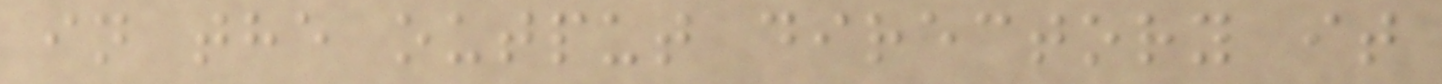in the output directory it
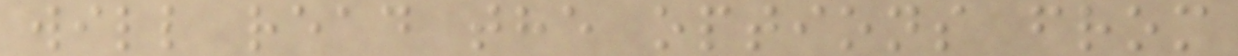will read the options from
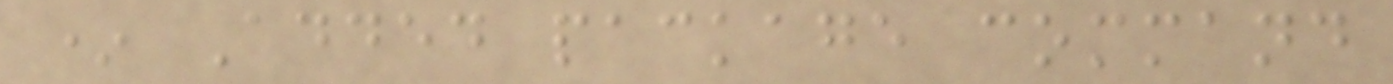* Added package command
